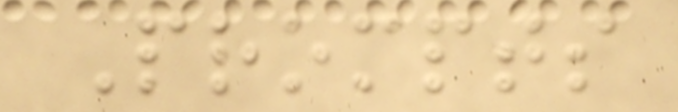Prompts
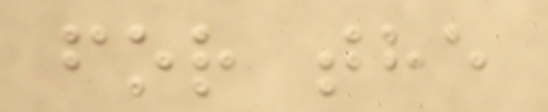for the
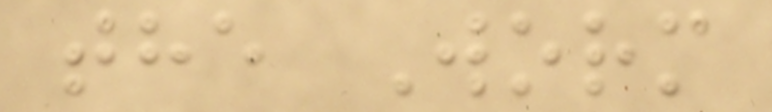the Worm
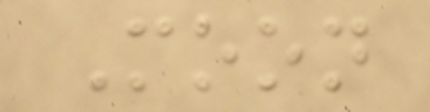Moon
